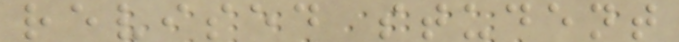revised student
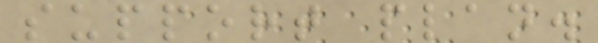support plan.
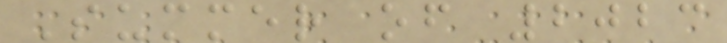Summer of 2023
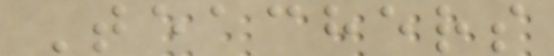Teachers
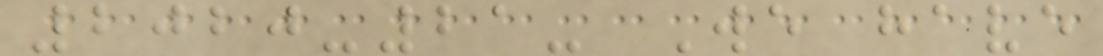2020-21- We have
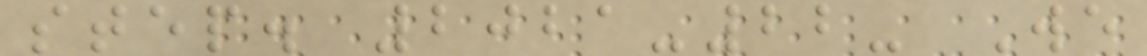step. 2021-22- We
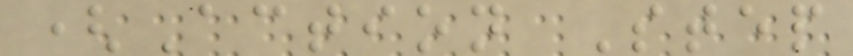(Action Step
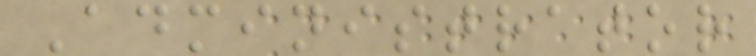Administrator
